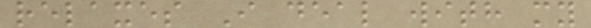relaxes I deal with my
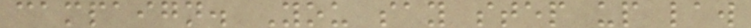campaign. You say step up law
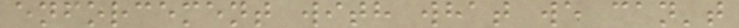enforcement with what we can't
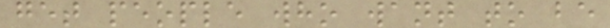get people who want to be
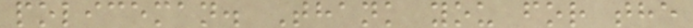policeman. Thank you for the
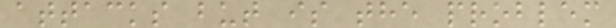attacks but is the problem
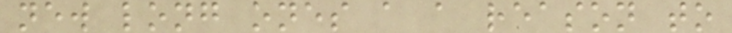new long ones a a reason to
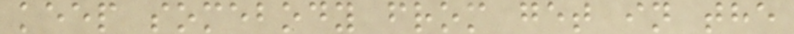keep somebody from get in the
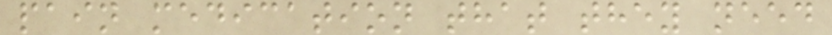pain medication that they need
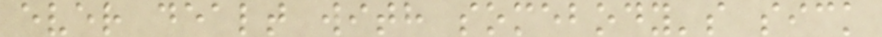ever dealt with somebody's sick
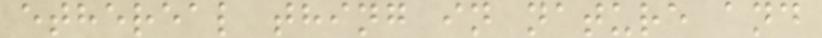ethereal thing in nature and
